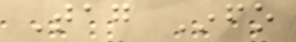Tag Info
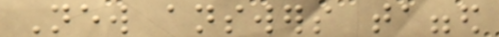New answers tagged
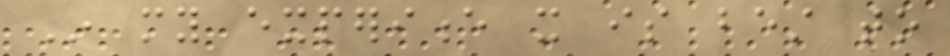In my experience it is best to
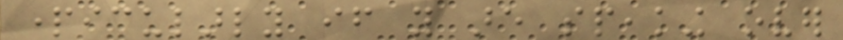particularly if you are speaking over
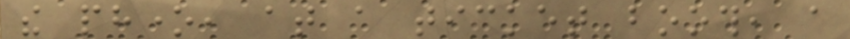the phone, at a ticket booth, a
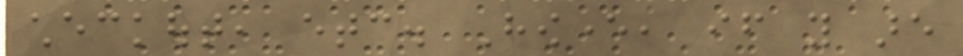checkout, etc. However, if you are
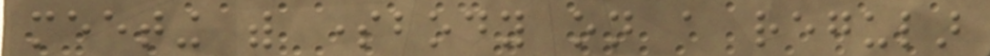meeting with somebody on a regular
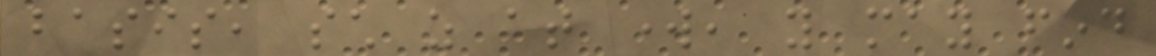basis, such as at work, you may find
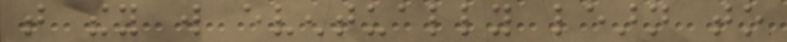that they will eventually learn to
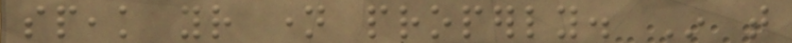speak your name properly. In that
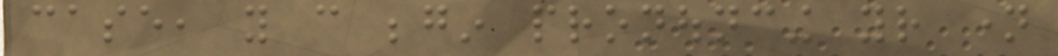case, you can begin pronouncing your name
